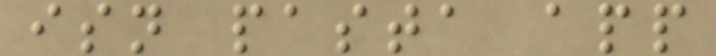isn pasta app
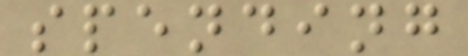spending
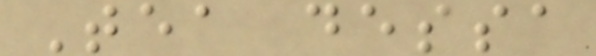Tea dessa
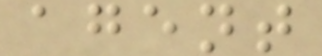agent
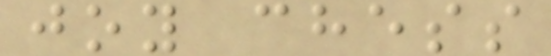joy chess
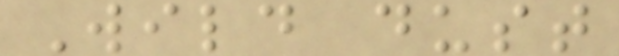Wild dust
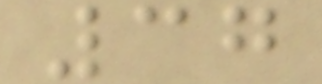37
